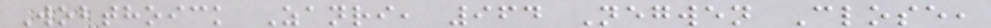Wobthoick Zanri, 964 Negwen Close,
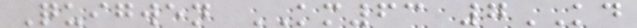Quigwen KM63 7KD
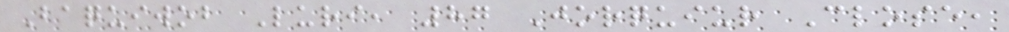Baquiwob Luri, 87 Jorquiur Close,
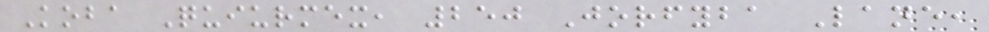Koba Quiurmex, 250 Jorfyba Lane,
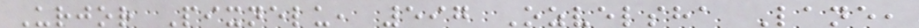Urjor Pixnelu, 597 Ozvelsha Lane,
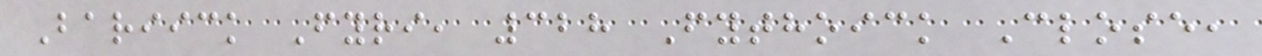Bariick Fyri, 328 Fythoick Close,
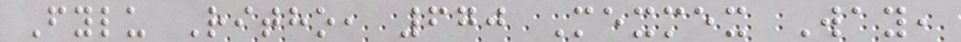Fylu Ritho, 670 Mexmex Way,
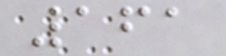161
